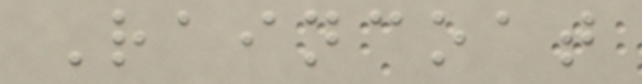Raincoat
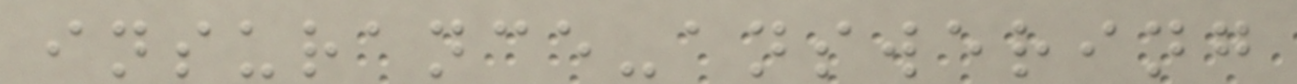insurance-answering
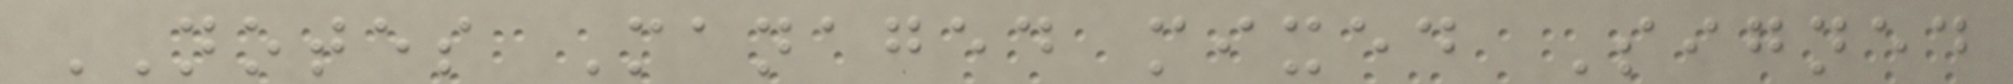NOTES Managed mixed Signed
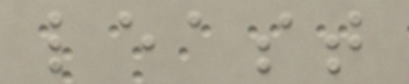least
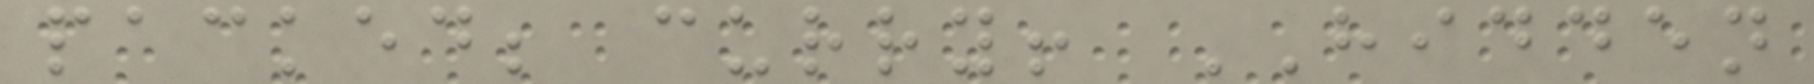packed; curry! HIDDEN
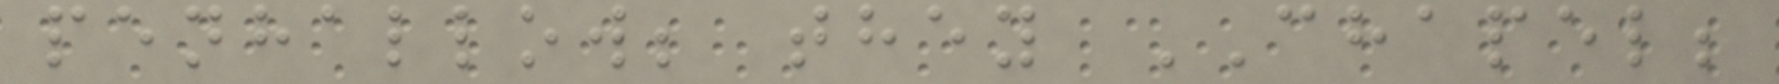penhallow; they CHAPEL;
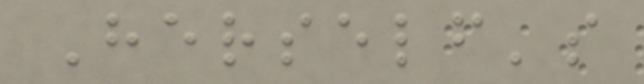Herself's
